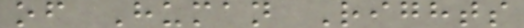of Human Rights
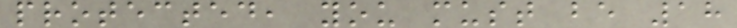protected, you must be 18
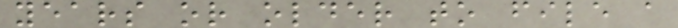years or older to file a
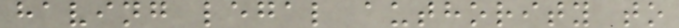having legal authority to
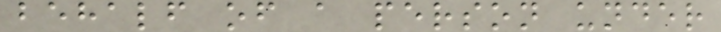behalf of a person under
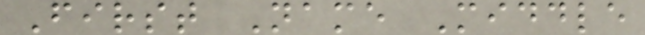First Name Middle
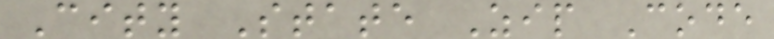City State Zip Code
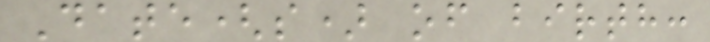Date(s) of birth:
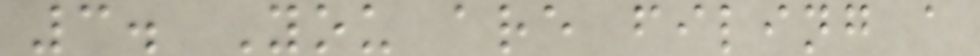3. You are filing a
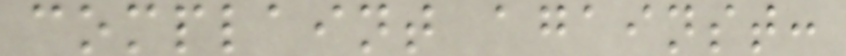complaint against:
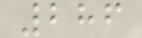286
